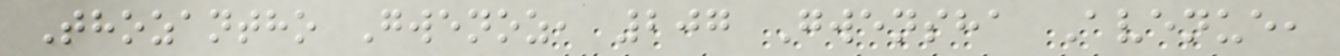Thozantho Gwenoz, 207 Gwensha Avenue,
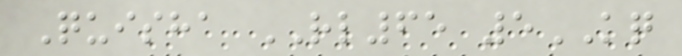Quisha RL65 5KQ
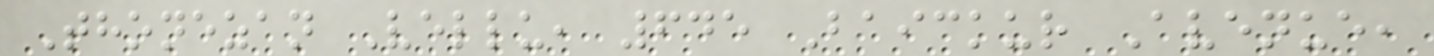Thonezan Vellu, 645 Baickur Avenue,
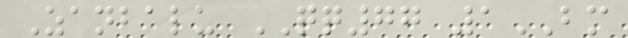Zanbalu QQ77 1BM
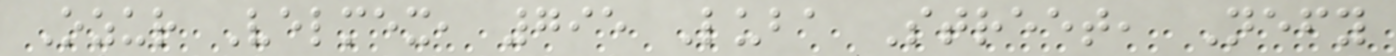Ozur Velmex, 795 Luba Street, Nefy
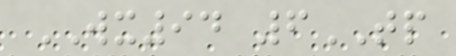WX94 6TP
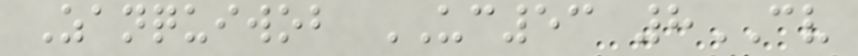Zanquiwob UC53 8CV
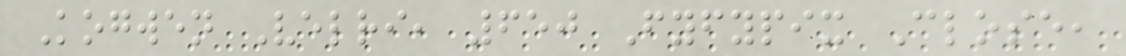Kogwen Velri, 650 Fyfypix Close,
